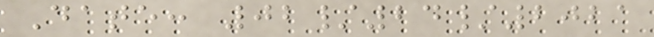Date: 02/24/2021
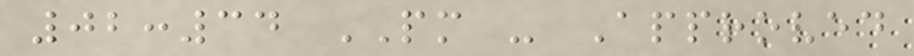02:34 PM - Approved
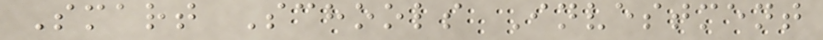Smart Schools Investment
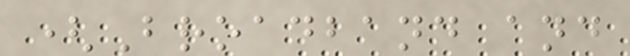(Broadband and
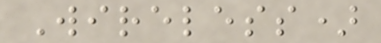Wireless)
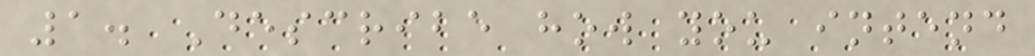1. Describe how you intend
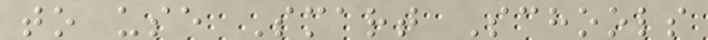to use Smart Schools
